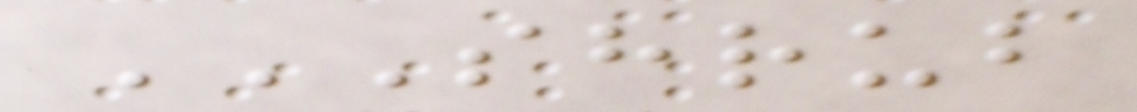SHRUB
